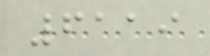6119
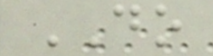DO
